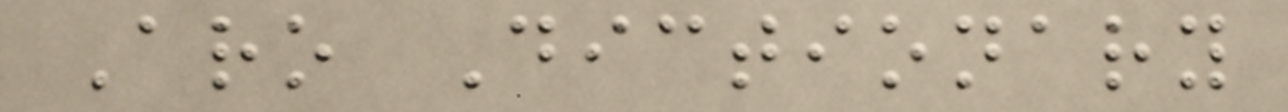Aro Dictionary
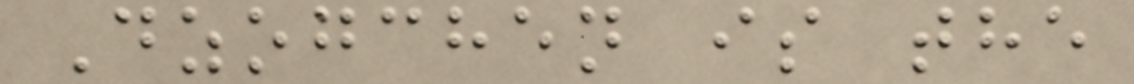Dzogchen is the
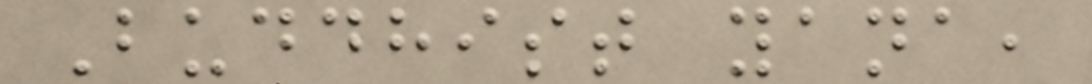Buddhist yana,
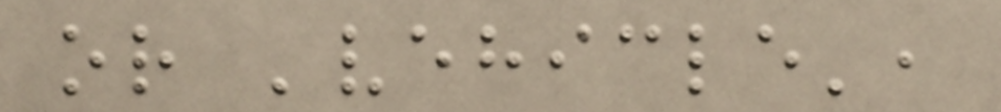or 'vehicle',
